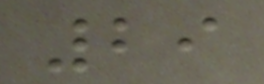29
